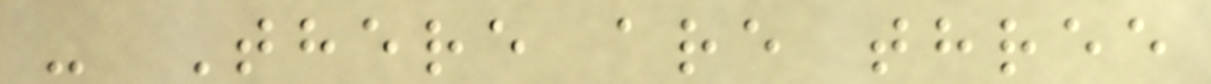- There are three
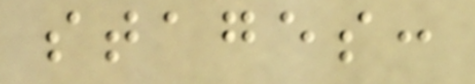stages:
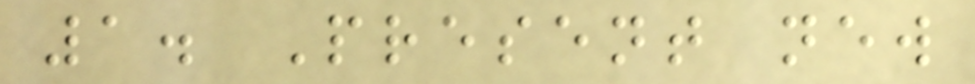1. Present new
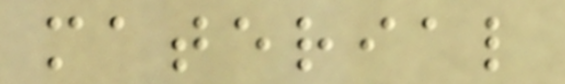material
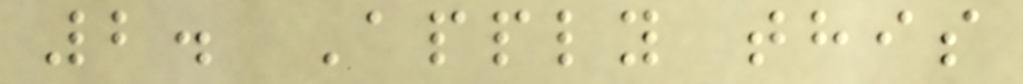2. Apply this
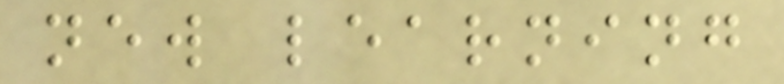new learning
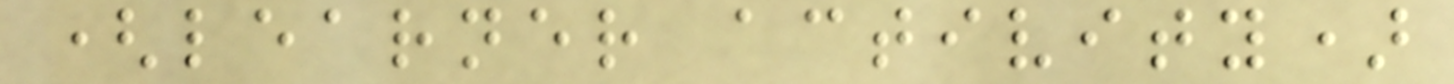(learner activity)
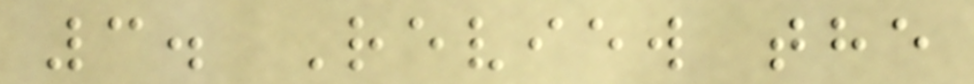3. Review the
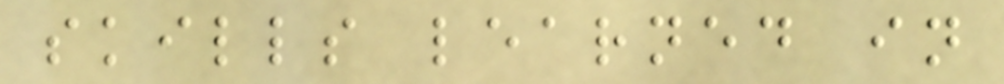skills learned in
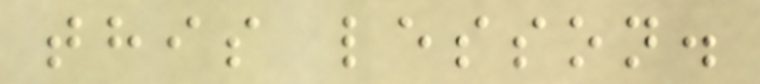this lesson.
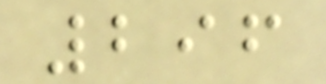296
